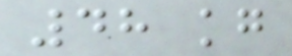48 kg
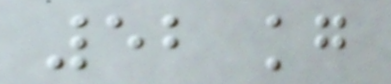52 kg
